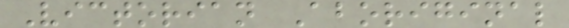Victorian Aboriginal
